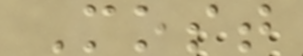Most
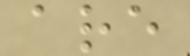are
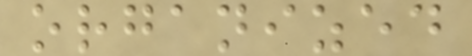organized
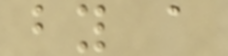by a
